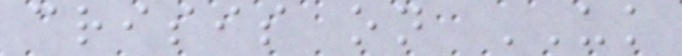crisis on UK
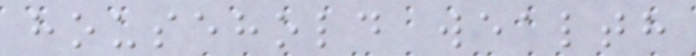household wealth
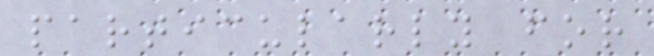particularly for
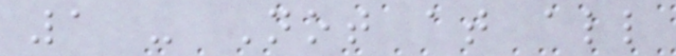1 - Not at all
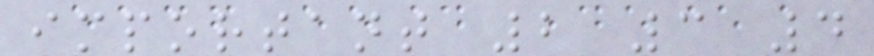important 2 3 4
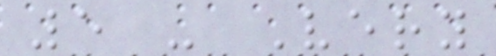5 - Very
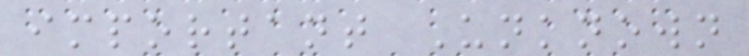important Unknown
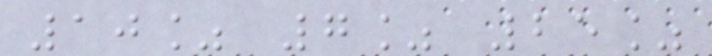10% 7% 25%
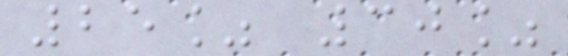25% 30%
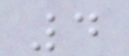4
